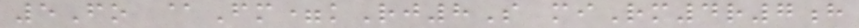5Fo @Fm=kRj8S miRm4r7h
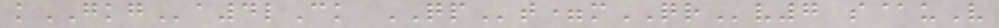kGKGa4lCk QPt=mQRv7 s@uV
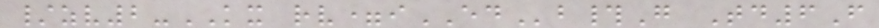/zv2-KX rv=iEDb#G Td6F
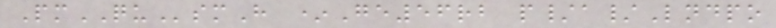PmQUsmH *Ge56rb p/a/Lndpo
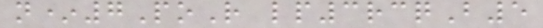n*7PoR lp3rcqB5
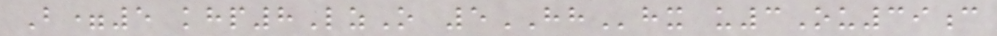B=5 khp8LzO 5HHhx u3Ou39c
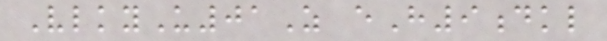VlkyU01Z eH9dkl
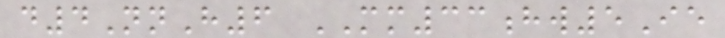d4NnH6 MM33hw5Ie
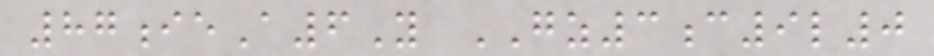87ieA6Y GZ3c9l0
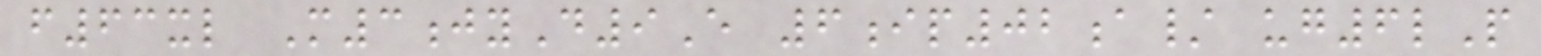f63xl M3jyD9E 6ip02a/ ug6lP
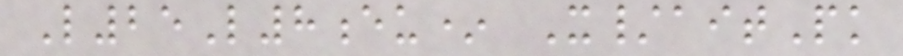L25L8eu* X/aitPk
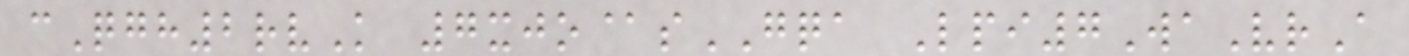cQgh2rvK 7xjo@sGQA Lpi7WaVrA
